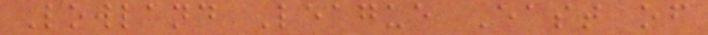Lowland League East of
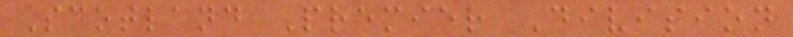Scotland Premier Division
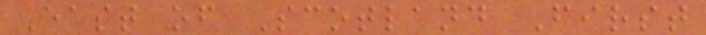East of Scotland First
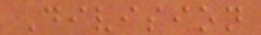Division
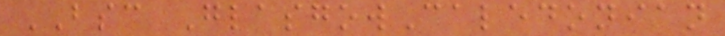BSC GlasgowCaledonian
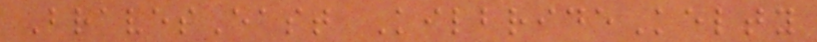BravesEast KilbrideKelty
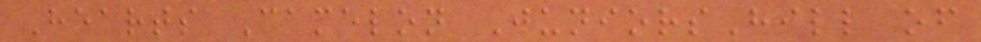Hearts Camelon JuniorsHill of
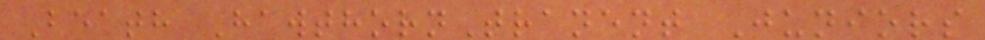Beath HawthornTranent Juniors
